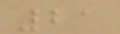21
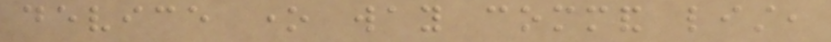device one way command list,
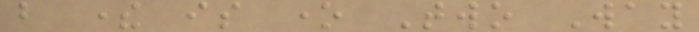but there is one Two Way
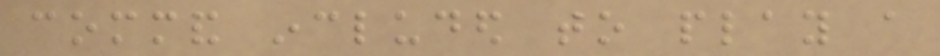command included to play a
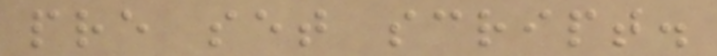pre set script.
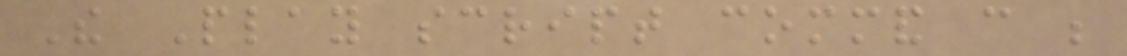The Play script command can be
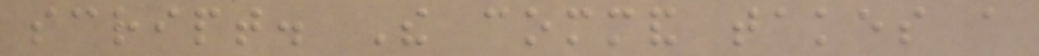script. The command takes a
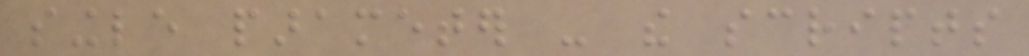single parameter - the scripts
